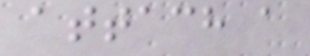attach a
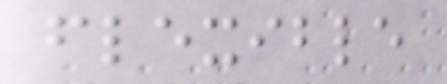flexible
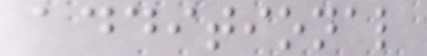additional
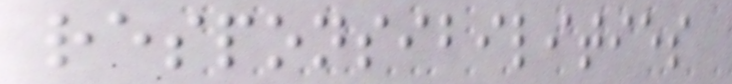responsibilities
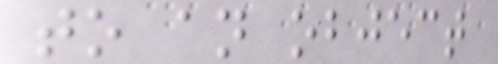to an object
